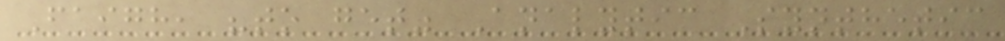Faigh, "to get" Analytic Synthetic
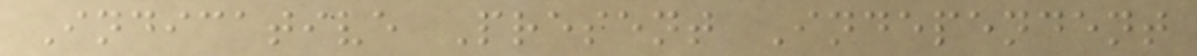Indicative Present Independent
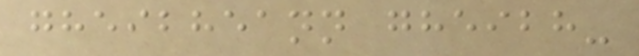gheibheann gheibh-
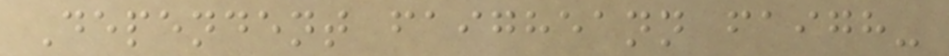Dependent faigheann faigh-
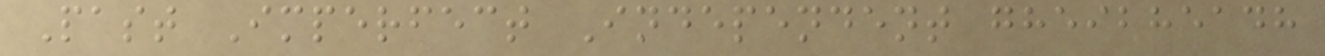Past Imperfect Independent gheibheadh
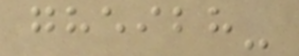gheibh-
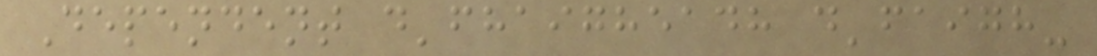Dependent d'fhaigheadh d'faigh-
